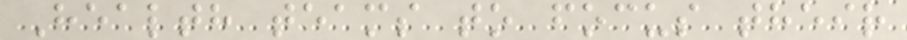Health teams to focus their
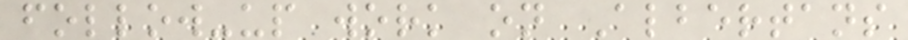follow-up work on Albertans
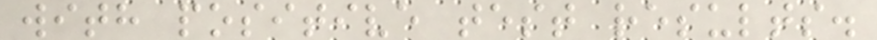with positive test results.
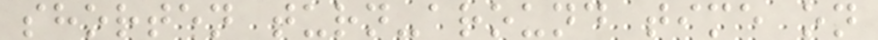shorten turn-around time on
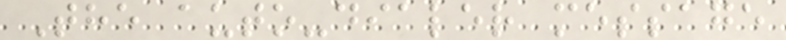The auto-dialer message
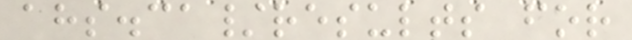ahs.ca/results for
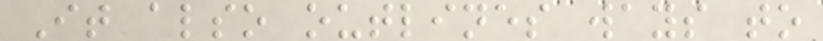It also outlines ways to
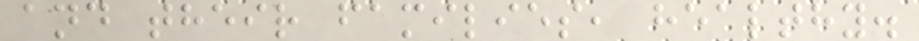and their families, healthy.
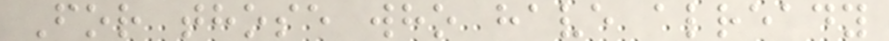For those who have already
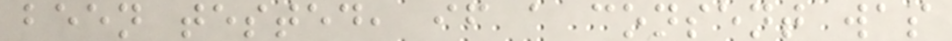been tested, if a consent was
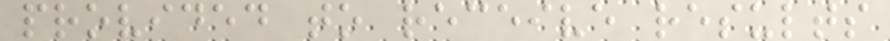provided to receive results
